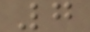7
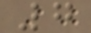7
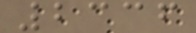2336
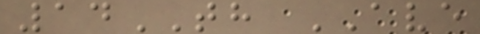14TH AVE
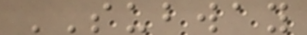SUBWAY
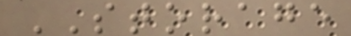STORAGE
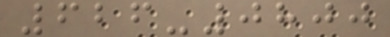626-0800
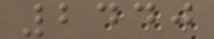2440
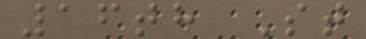16th St
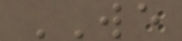WE
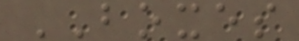BOXES
